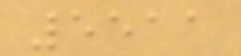5511
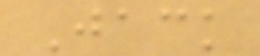Jack
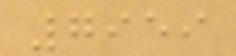7959
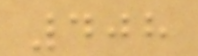408
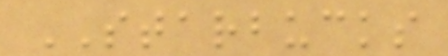STARBUCKS
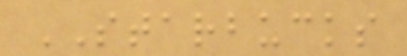STARBUCKS
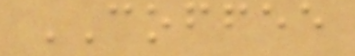COFFEE
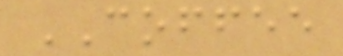COFFEE
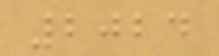2024
